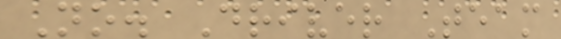No. Driver Team
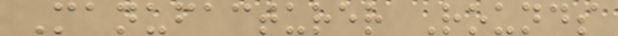Manufacturer Rounds
